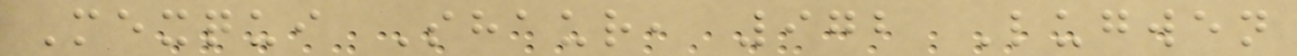Mexqui Shaur, 972 Lugwen
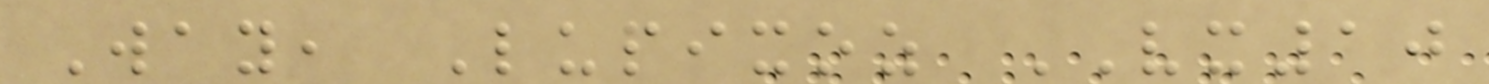Way, Lupixoz VX10
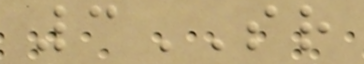3SR
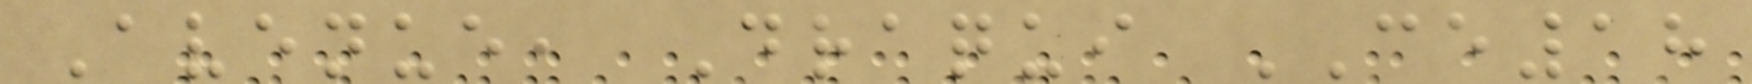Avenue, Draqui CE18
